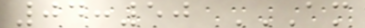04:50 AM
